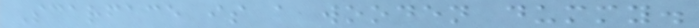Scarface is a wooden dummy.
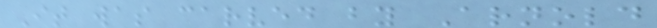It was carved by Arnold
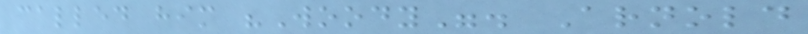called him "Woody". Arnold
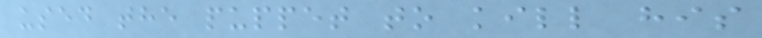used the puppet to kill his
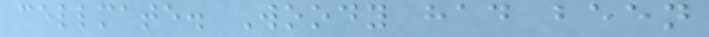cellmate. Woody had been
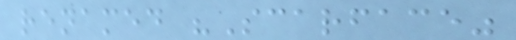renamed "Scarface"
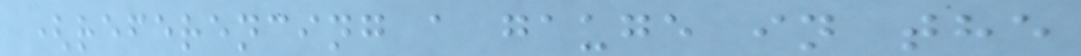(referencing a gauge in the
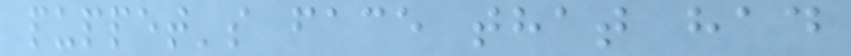puppet's face that had
